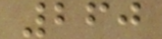260
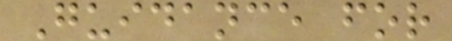Guidance for
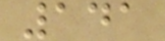141
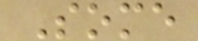Some
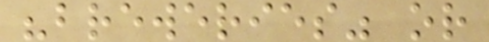"breweries" or
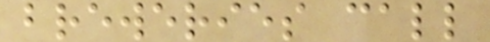breweries call
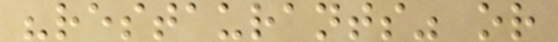"restaurants" or
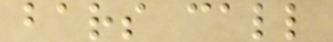bars call
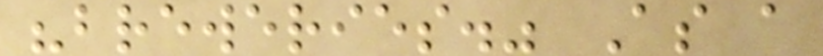"breweries." As a
